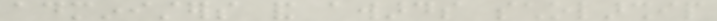administers and awards scholarship
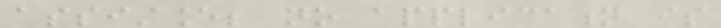assistance; no application is
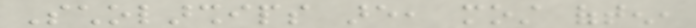Scholarships are, most often,
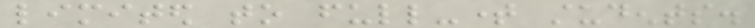limited to full-time students.
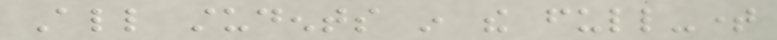All students in the full-time
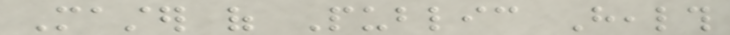Master of Public Health
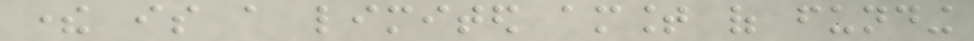there is a limited amount of funding
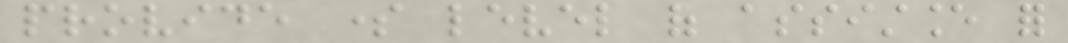provide some level of assistance for
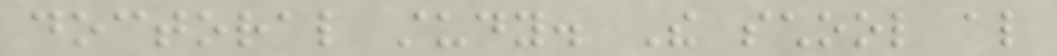doctoral study. The school also
